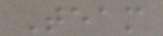Team
